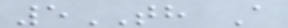5TH A
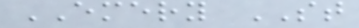EMERY ST
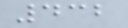432
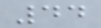44
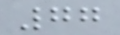77
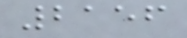2156
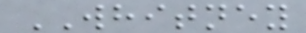WHITNEY
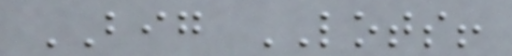BIG LOTS!
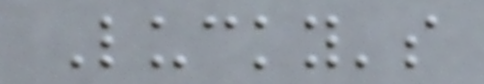Lucky's
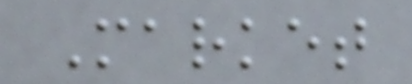Market
